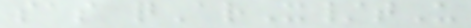sas qArX/tU
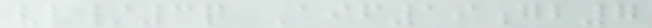vl/3q Aif19gb7
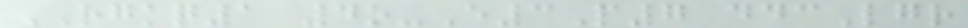RGKQ1 4o-E3P7 ddcLgr
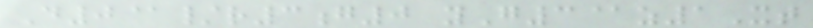D0@/r3g0 yG3@z1Xt
